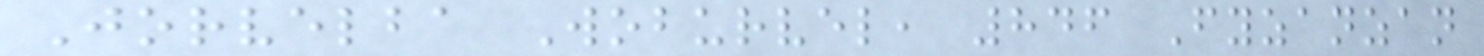Jorvelba Woburvel, 846 Fyzanzan
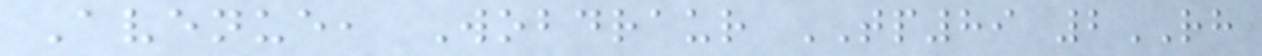Avenue, Wobdraur TP89 2RH
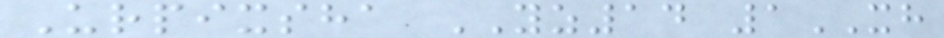Urpixsha YZ14 1XH
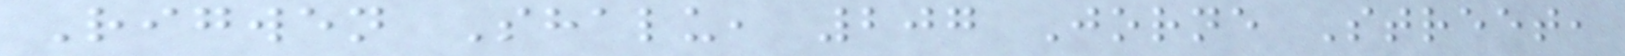Rigwen Shalu, 207 Jorne Street,
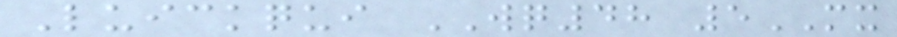Luickqui WQ48 5MX
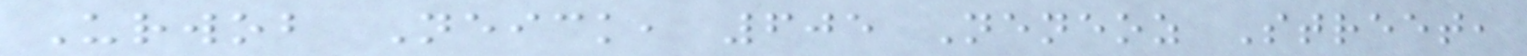Urwob Neick, 605 Neneoz Street,
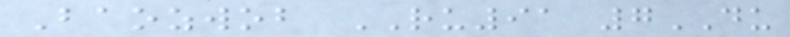Baozwob RU91 7DU
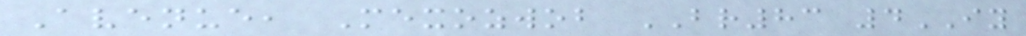Avenue, Mexozwob BR83 4IY
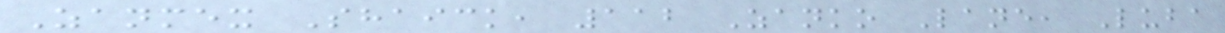Zanmex Shaick, 112 Zanko Lane, Luba
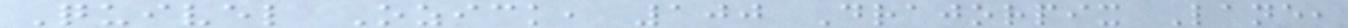Quivel Ozick, 100 Drajorpix Lane,
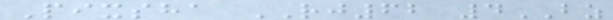Pixsha RJ62 4BZ
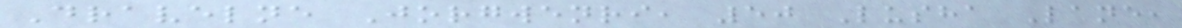Dravelne Jorgwenri, 50 Lusha Lane,
